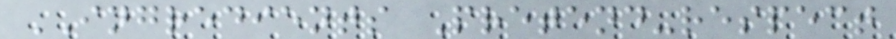INGREDIENTS Pretend-respect
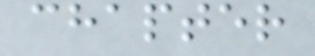chapter
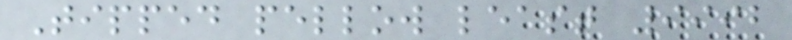Tipped pellow least 9992
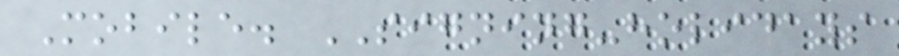Mobile. SIGNING-holidays
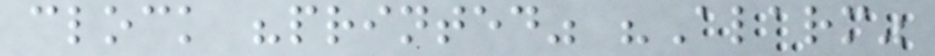clock "printed" "Alarm"
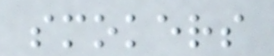smokers
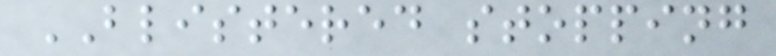BLISTERED stopping
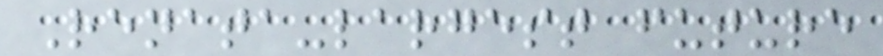Renata-largest future
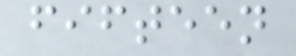fifteen
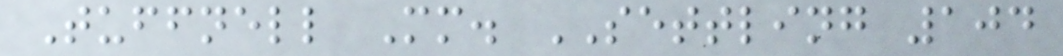Tuffnell Mm. SETTLING 104
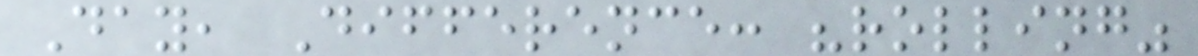Day, Difference: "rolling"
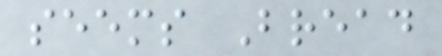seems Bread
